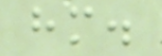him.
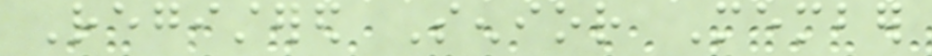Registered Senior Member
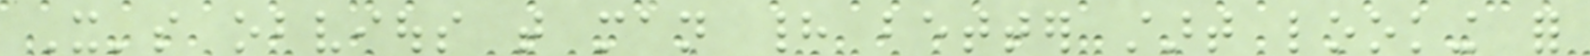It's obvious that man had better start looking for
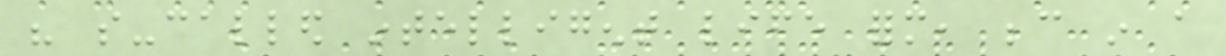his so-called intelligent life form, because in a
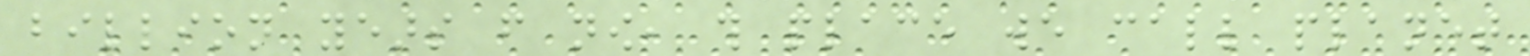billion years from now, this place we call planet
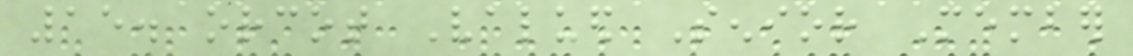15. orcot Valued Senior Member
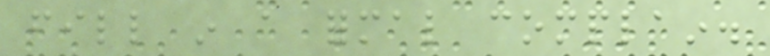fill in a formal complain.
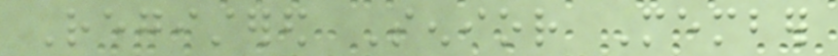Registered Senior Member
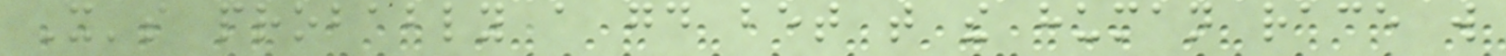It's probably a good bet that the human race will
